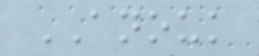ANOUK
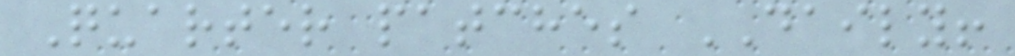Quarter patches DAILY!
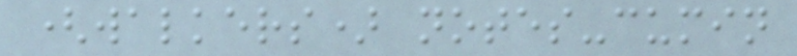(walkers) notes-cumin
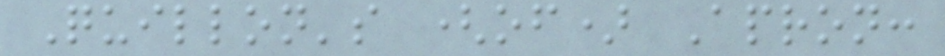Quillon's (of) Apron:
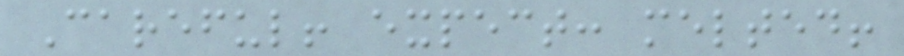Careful! expect: melted!
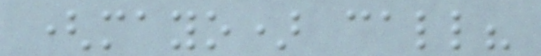(mayo) call?
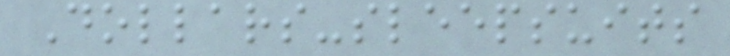Dollars-sleepsuits
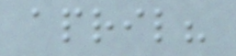april?
